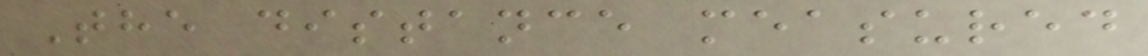The distance measured
